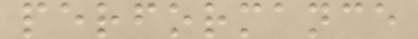performance
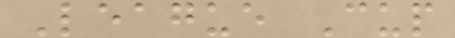League Cup
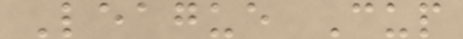League Cup
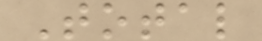Total
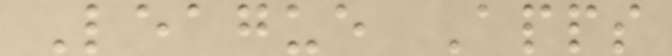League Apps
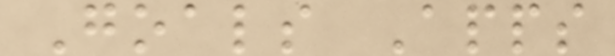Goals Apps
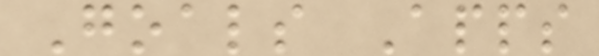Goals Apps
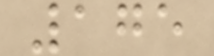175
